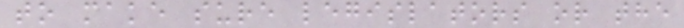to make sure legislators or the
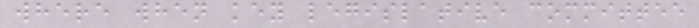where when key legislative committee
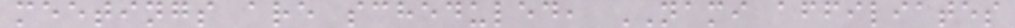meetings are scheduled, NAMI affiliates
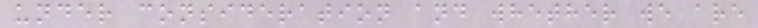under consideration and whether we are
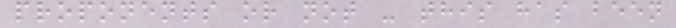proponents or not - this has been
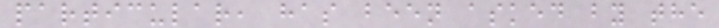particular, has been asked by the
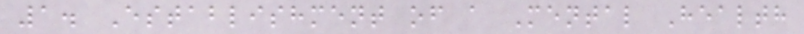1. Establishment of a Mental Health
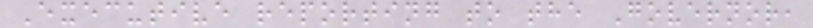Executive reporting to the Governor,
